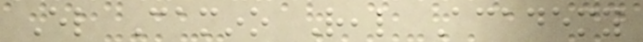El Camino Real Academy
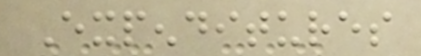Expenditures
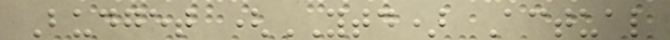Budget (YTD) Actual
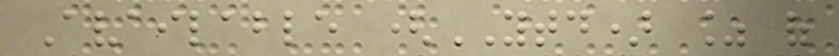Available (YTD) % of
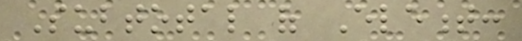Subtotal of Element:
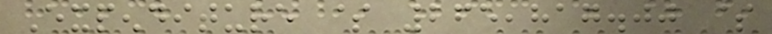Expenditure $ 265,817.00 $
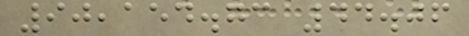90,154.73 44.06
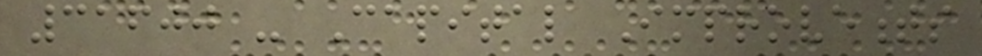31600 - Capital Improvements
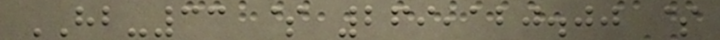HB-33 $ 269,120.00 $
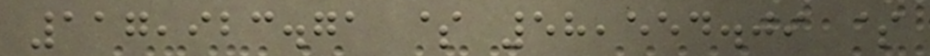117,923.71 $ 58,554.09 $
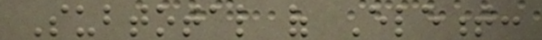Subtotal of Element:
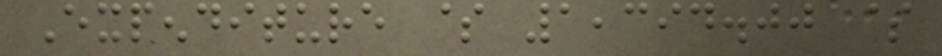Expenditure $ 1,394.00 $
